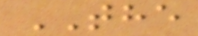THE
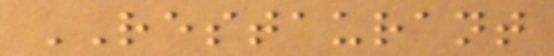RESTAURANT
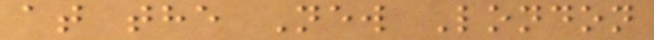at the New London
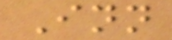Inn
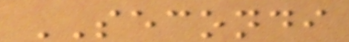SECONDI
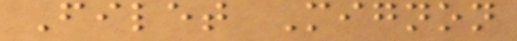Filet Mignon
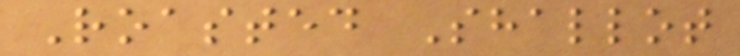Roasted Shallot
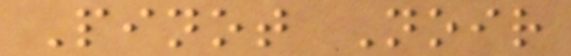Pinot Noir
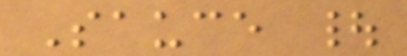Sauce |
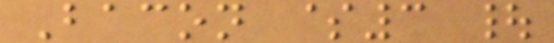Bacon $3 |
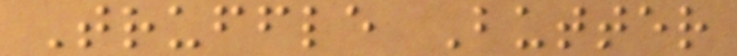Truffle Butter
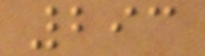293
